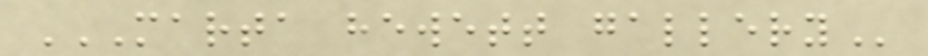MARTA HEWETT GALLERY
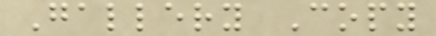Gallery Copy
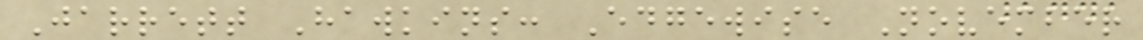Jarrett Hawkins: Edgewise November
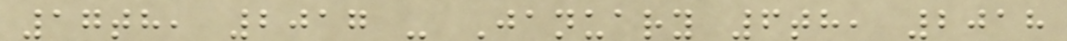17th, 2017 - January 6th, 2018
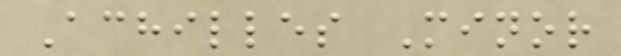Achilles Minor
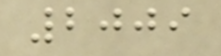2009
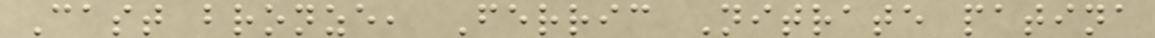Cast bronze, Ferric Nitrate patina
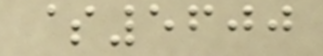$5600
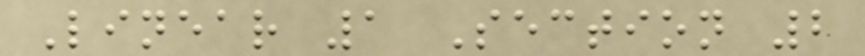Linear 1 Section 2
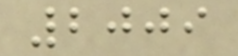2009
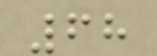68
